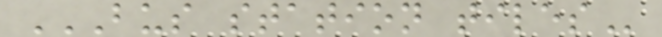BUS STATION TILES
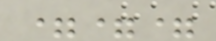===
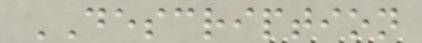DESCRIPTION
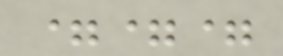===
